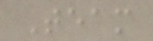Team
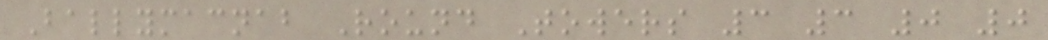Ballymacnab Round Towers 3 3 0 0
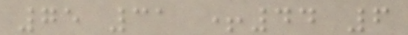75 31 +44 6
